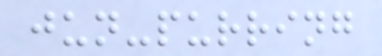jun-purring
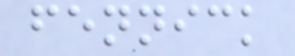fennick
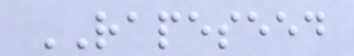RAPESEED
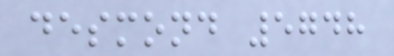desmond 5748
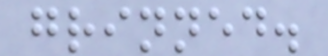grinned.
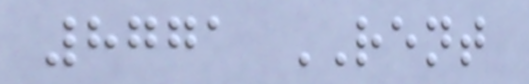8771 RENT
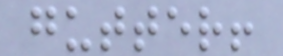gutter!
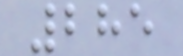285
